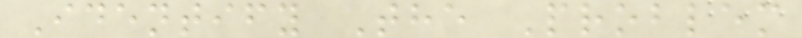Identify The Problem
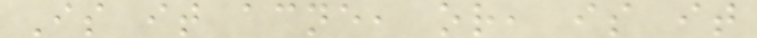Is it acne, or, is it
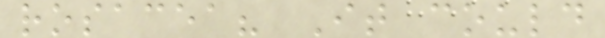rosacea? It could
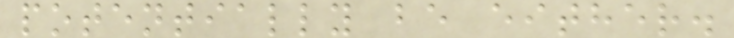potentially be either.
